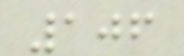106
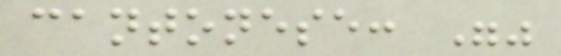cantonese: ""
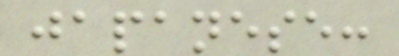japanese:
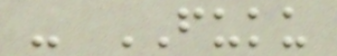- FUKU
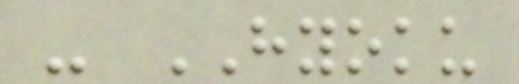- HYOKU
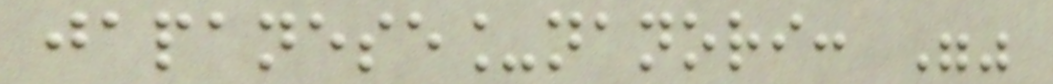japanese_nanori: ""
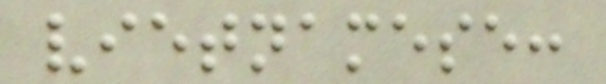vietnamese:
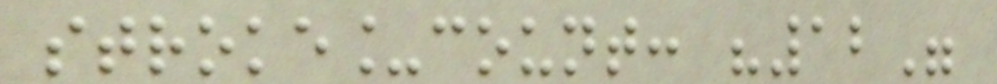stroke_count: "12"
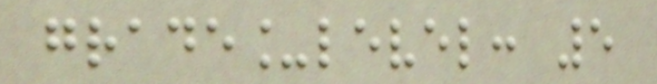grade_level: 5
